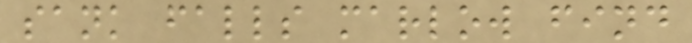sank falls marlow find
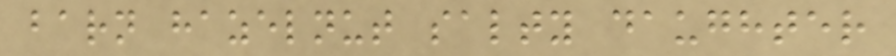barn hazelnut salty daughter
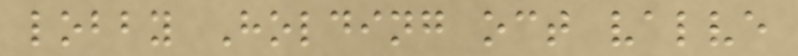lobby Holding oct valve
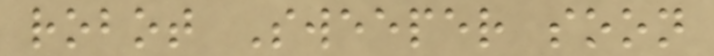robot Sweeper soon
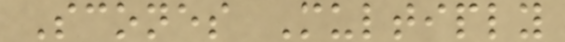Scones Multiply
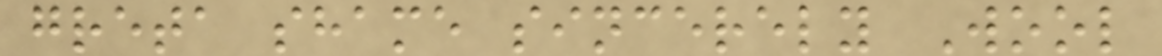greta shame sincerely Wool
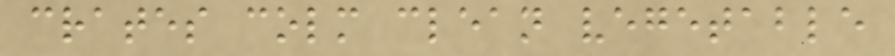crates colm clean vegetable
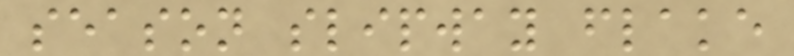season slipway flake
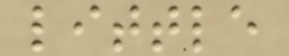little
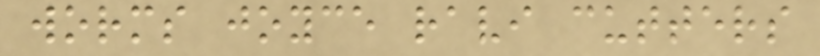worms joyce ravi cutters
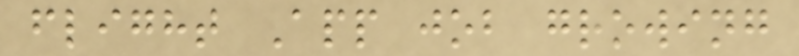flight App job growing
